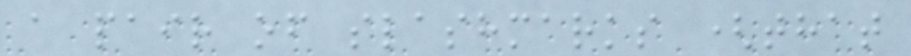a pair of slashmarks (that
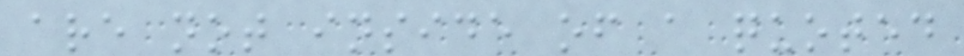are not inside of a quoted
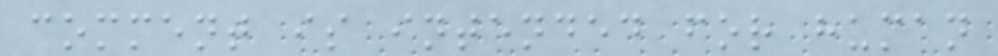comment is intended for human
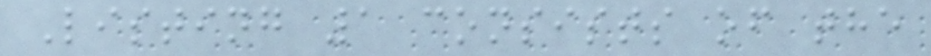Listing 1 consists of the
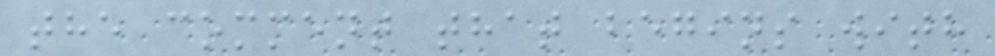the comment that begins with
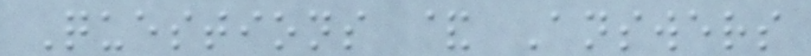Questions & Answers
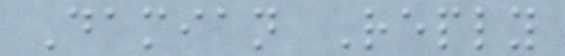Damian Reply
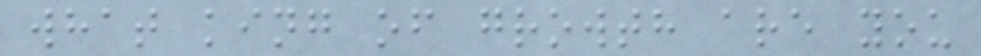what king of growth are you
